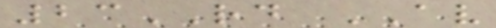23RD AV
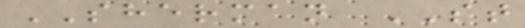SHERMAN ST
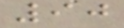90
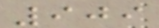909
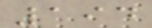194
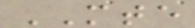MTE
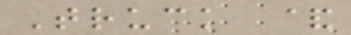Truck &
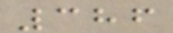386
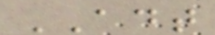ADT
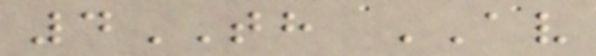4TH AV
